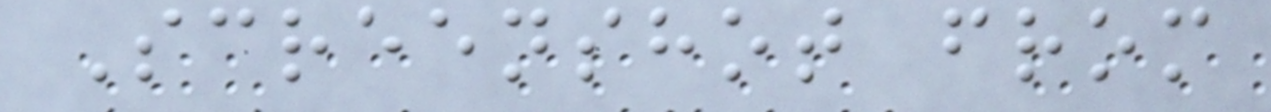Screenshot from
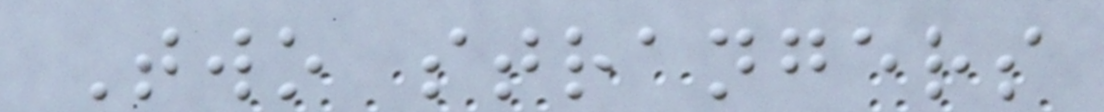Two strangers
